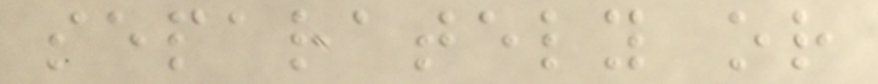separately or
